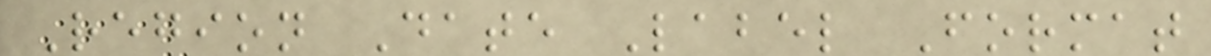Region Date Label Format
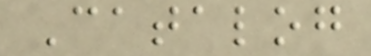Catalog
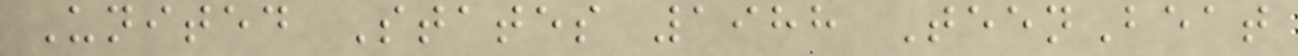United States 1988 TeenBeat
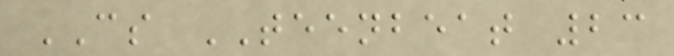CS TEENBEAT 23
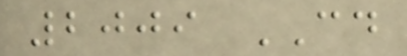2009 CD
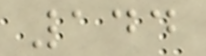144
